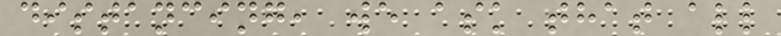distancing, we ask that all
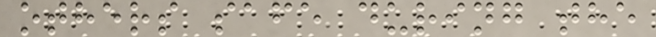others safe during the
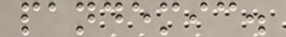pandemic.
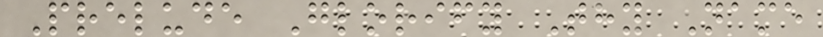Prelude Glorify Thy Name
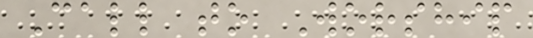Call to Worship
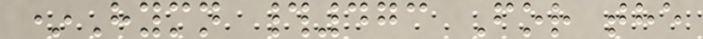*Hymn #473 For the
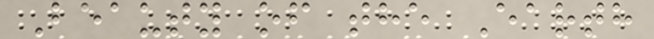Beauty of the Earth
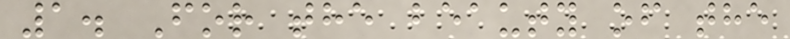1. For the beauty of the
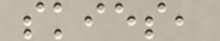skies,
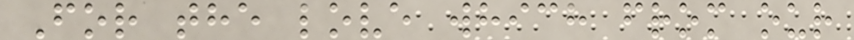For the love which from our
